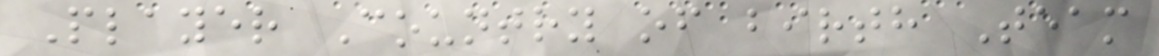Player Country of birth Team
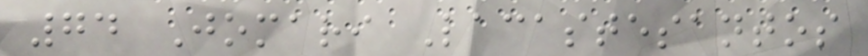74 Jomari Lacastesantos
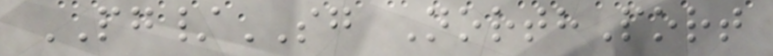PG/SG NorthPort
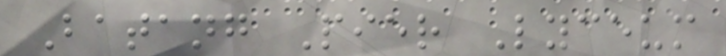Batang Pier Lyceum
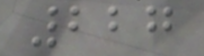227
